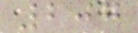207
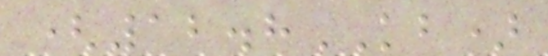(12.8KB)
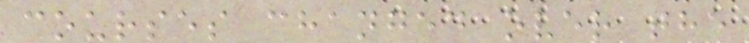courses changed over the
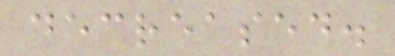decreased.
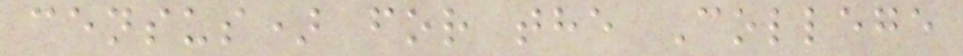census) for the College
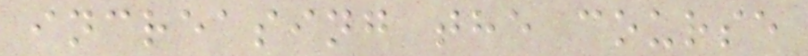increasing the course
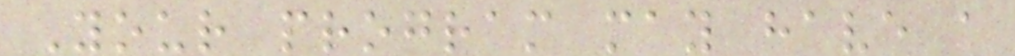Your program may have a
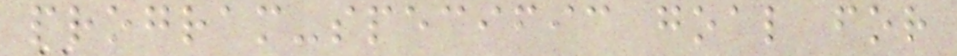program-specific goal for
